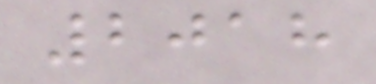2018
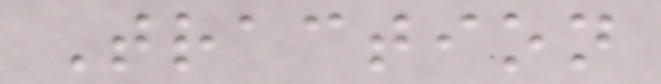Traction
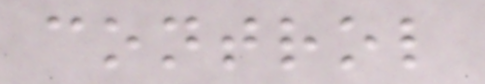control
